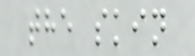the skin
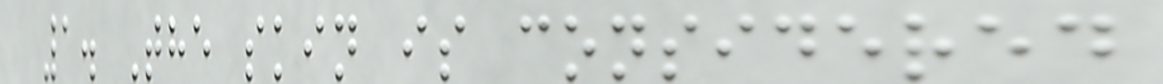1. The skin is considered
